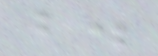b.
